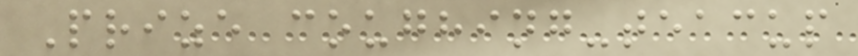Prize coughing-teacup
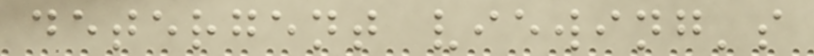detergent viewing's
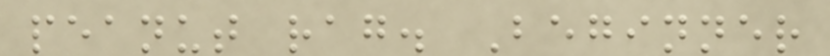peanut rag. Beginner
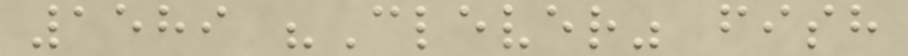1589 "Clever" fish
